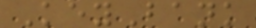KeyBank
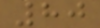80
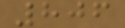806
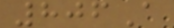806A
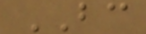BC
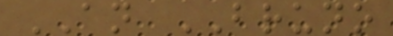AN BRUNO
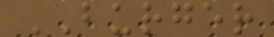BURGER
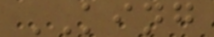KING
